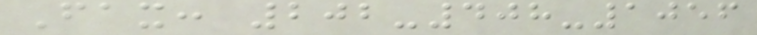Fax: 202-408-1056
